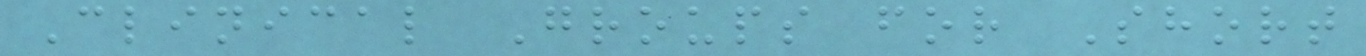Clinical Groups for Short
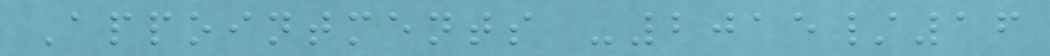Appointments -2015/16
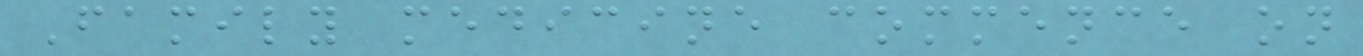Family medicine commence on
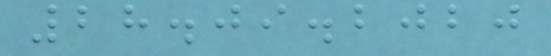28.09.2020
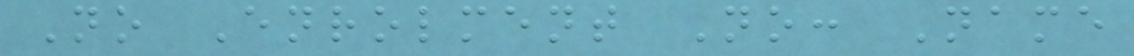No Enrolment No: Name
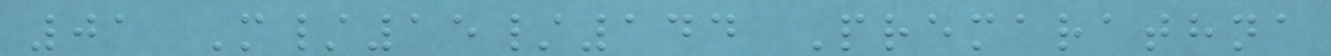01 M/15/144 Premarathna
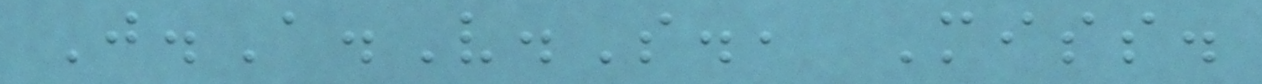J.A.V.S., Miss.
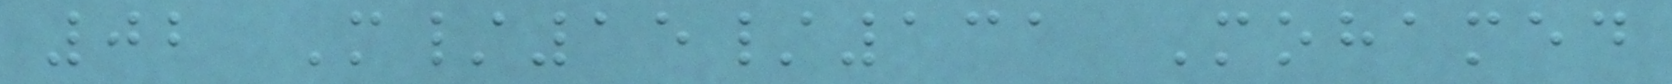02 M/15/131 Mohamed
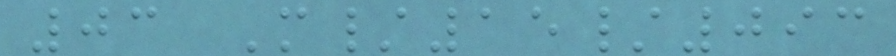03 M/15/093
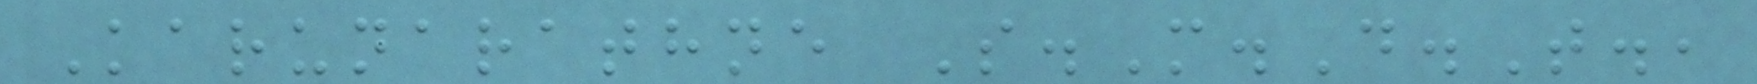Karunarathne S.M.D.T.,
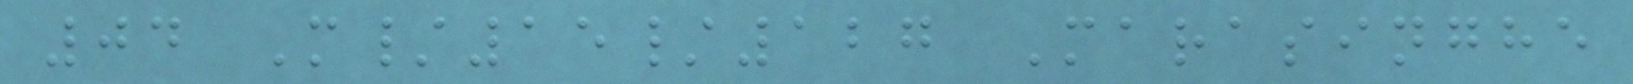04 M/15/127 Marasinghe
